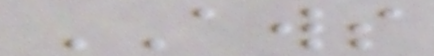AWS
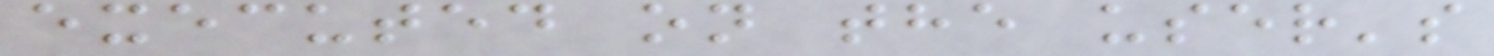executed on the user's
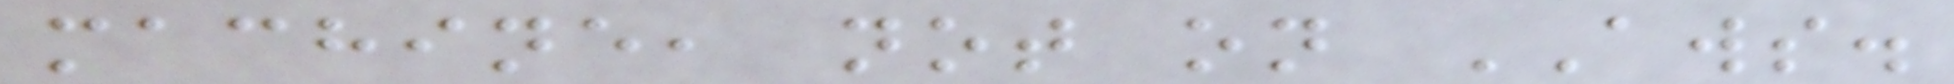machine, not on AWS.
